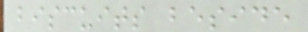biscuits beside
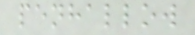penhallow
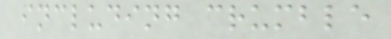including crumble
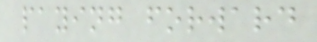paying forward
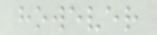however
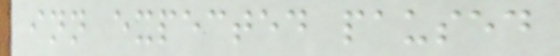inn expected paused
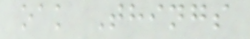oak Things
